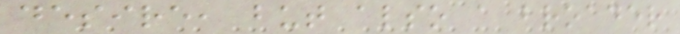desire, but also a broader
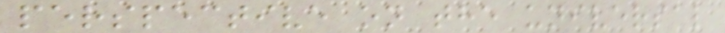perspective on the universal
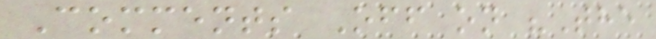Comments Off on "The
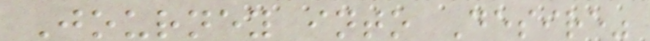Journey into Desire"
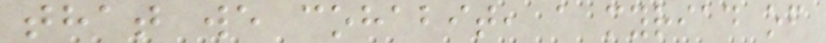that we cohabit, a myriad of
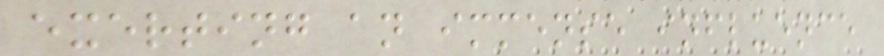exerting an immense influence
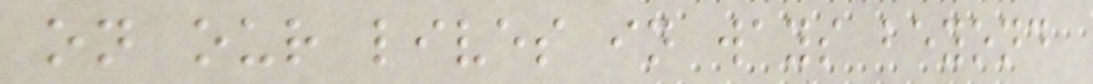on our lives in ways beyond
